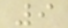9
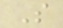S
